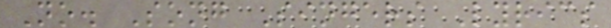No. Song Singers Lyrics
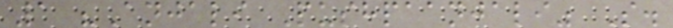1 "Anjali Pushpaanjali" S.
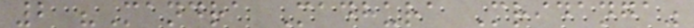2 "Mandra Madhura Mridanga"
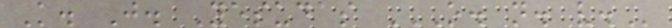K. J. Yesudas O. N. V.
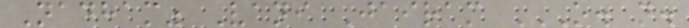Nadham" Vani Jairam O. N.
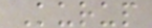Kurup
